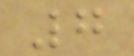7
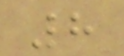8
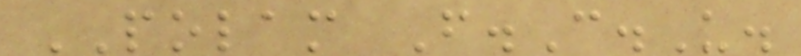POLAM F.C.U.
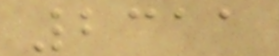2311
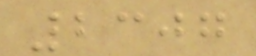2307
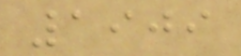1909
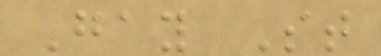Gay St
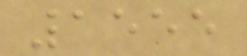1555
